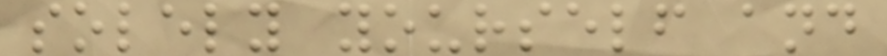solely yourself and
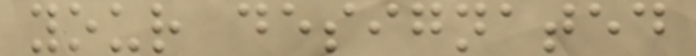your designated
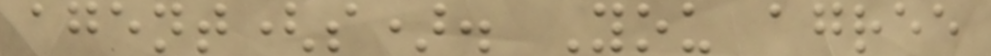agent(s). You agree
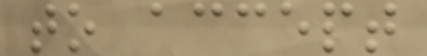to accept
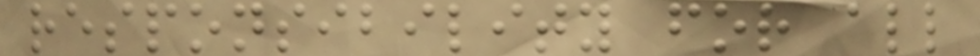responsibility for all
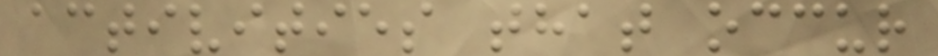activities that occur
